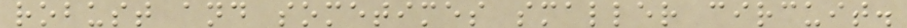robust and sometimes smaller circuit.
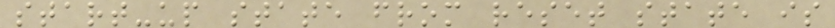start-up state from reset state is
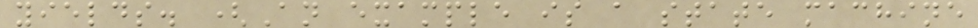yields. (An example is a state machine
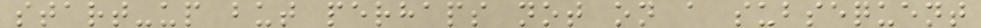start-up but perhaps not on a subsequent
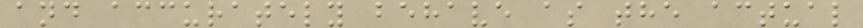and accurately behave as the actual
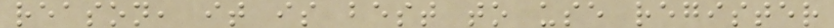reason, it is best to use register
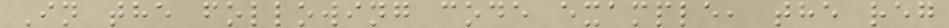In the following code example, the reg
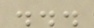...
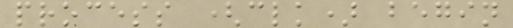process (clk) begin
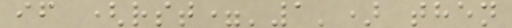if (rst='1') then
